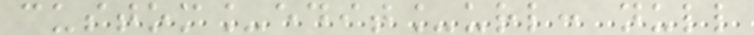custom_edit_url: null
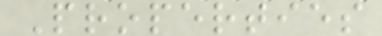Properties
